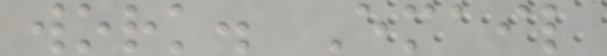work. Email
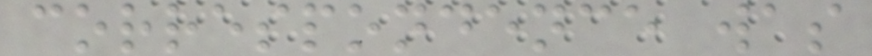correspondence was
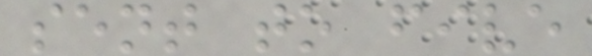sent to five
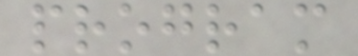program
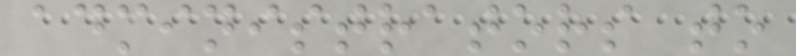administrators to
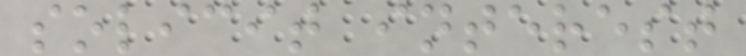solicit interest
